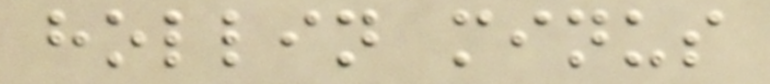hollin minus
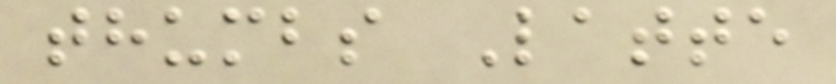thumbs Latte
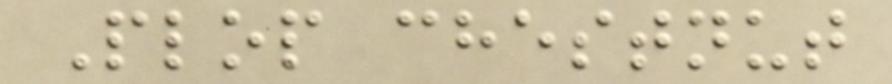Plop chestnut
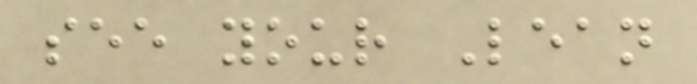see your Lean
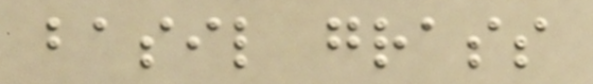basil grass
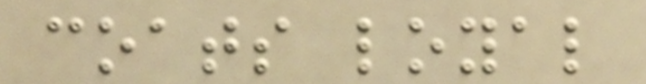coats loyal
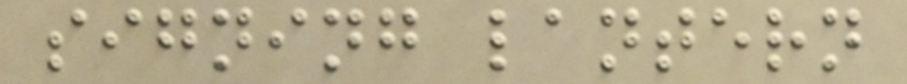signing lantern
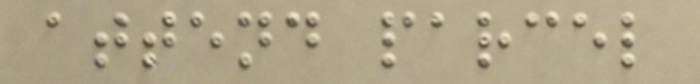attend parcel
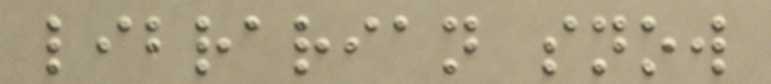librarian snow
